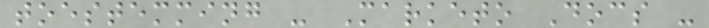toestemming - Marketo Docs -
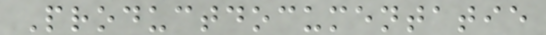Productdocumentatie
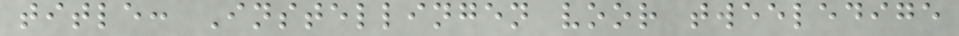title: Instellingen voor tweeledige
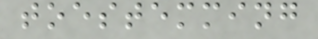toestemming
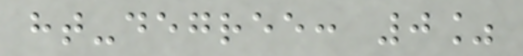ht-degree: 0%
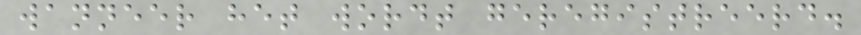wanneer het wordt geregistreerd.
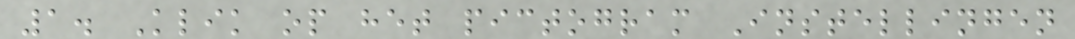1. Klik op het pictogram Instellingen
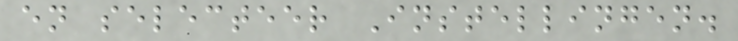en selecteer Instellingen.
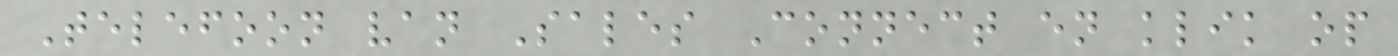Telefoon van Sales Connect en klik op
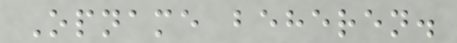Opname beheren.
